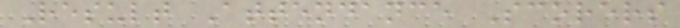Result Attendance Scorers
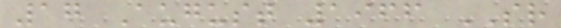17 August 1966 SR
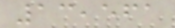13,561
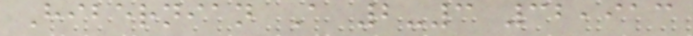Hibernian A 2-3 32,913
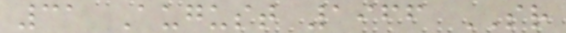31 August 1966 SR
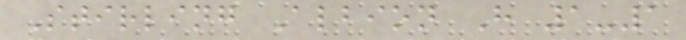Stirling Albion H 1-1
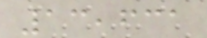13,631
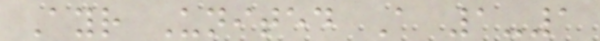Ayr United A 1-1
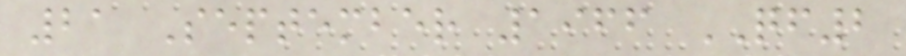21 September 1966 QF2
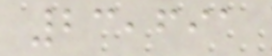23,691
